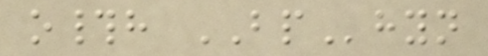o#h BPhyn
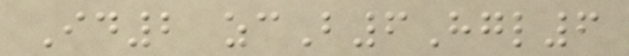Id2 zcB6Hgl6
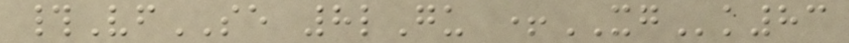#VfSE 8lGu +XGk83
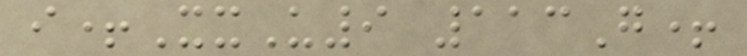i+XxU9 113G+
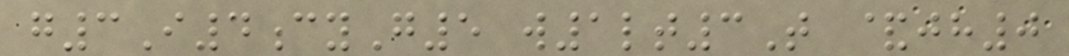g3I4cyG5 w1lt3T &jh0
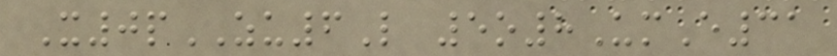X0pZU6L 5o8UmE31
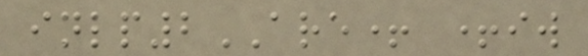inlp2ARE+ +iw
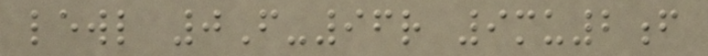lewl 0F-96r 9mu2f
